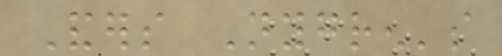Anders Nygren's
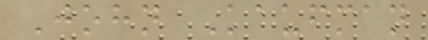John Kaufman
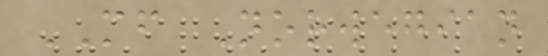MF Norwegian
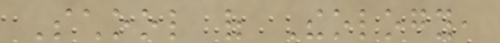School of Theology,
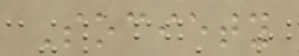Society
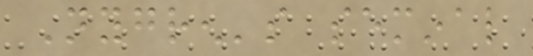Nygren's seminal
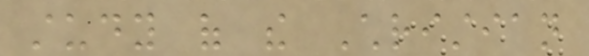study of the Christian
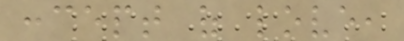concept of love,
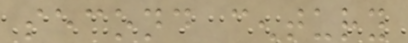second century
